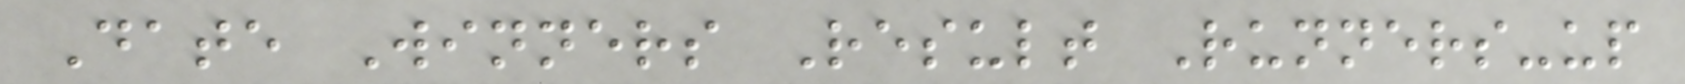Date Winners Result Runners-up
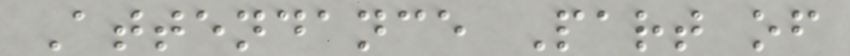Attendance Part of
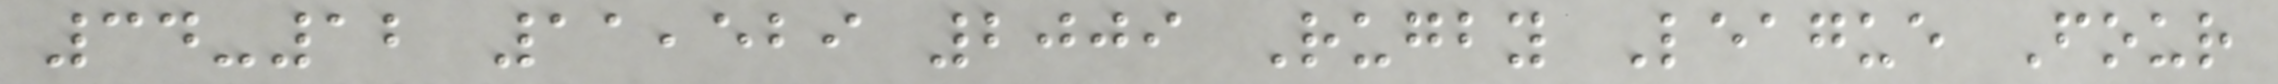34-12 11,529 2009 Rugby League Four
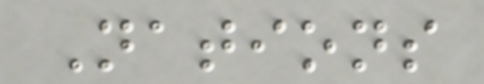Nations
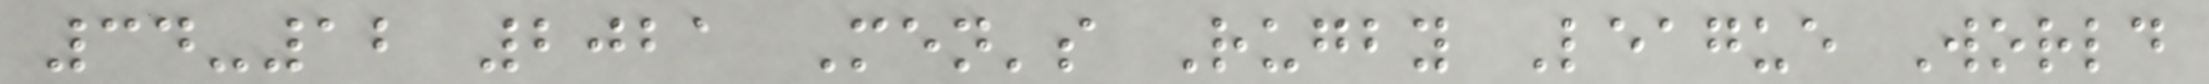34-12 2021 Men's Rugby League World
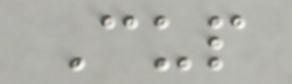Cup
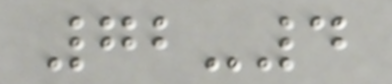72-4
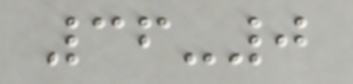36-0
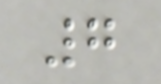7
